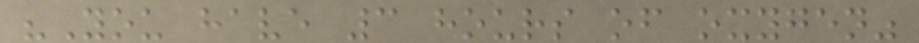"You have 3 hours of oxygen"
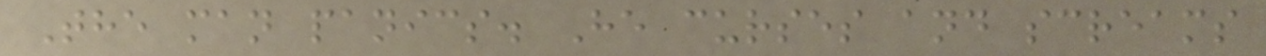The man panics. He curses and screams
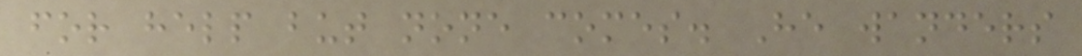for help but none comes. He wanders
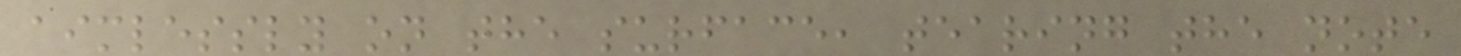aimlessly on the surface, tearing the note
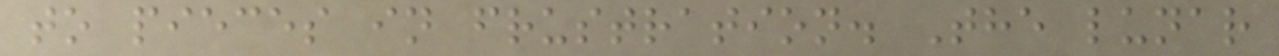to pieces in frustration. The lunar
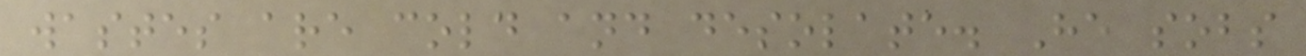wastes are cold and desolate. He sobs
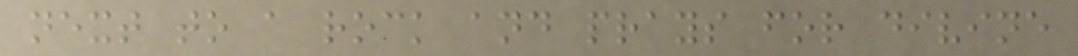next to a rock and prays for divine
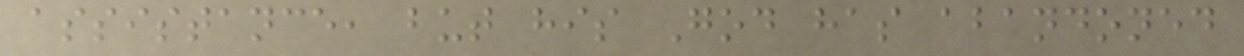assistance, but his God has abandoned
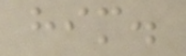him.
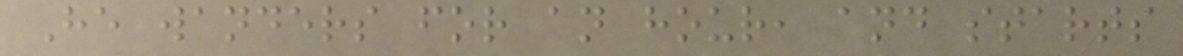He wanders for an hour, and starts
